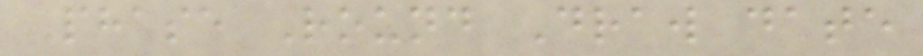Phase Round Draw date
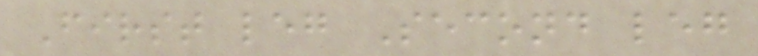First leg Second leg
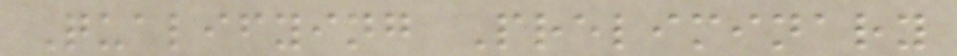Qualifying Preliminary
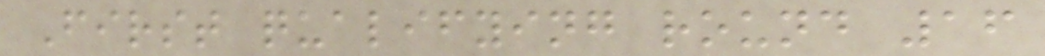First qualifying round 16
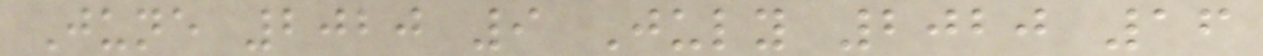June 2020 9 July 2020 16
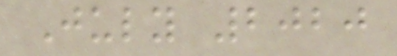July 2020
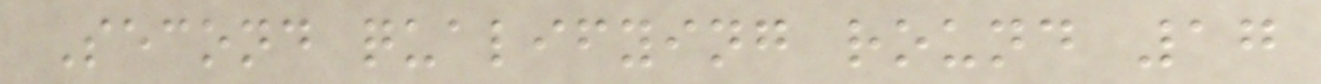Second qualifying round 17
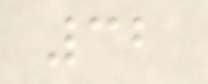32
